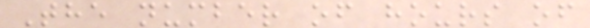The number of hours of
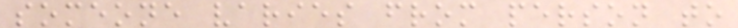someone varies from person to
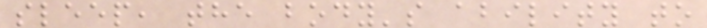sleep, the body's ability to
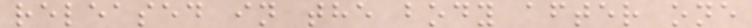released in the body after one
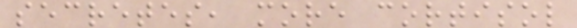secretes, more cortisol
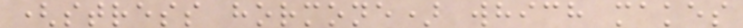(stress hormone) which makes
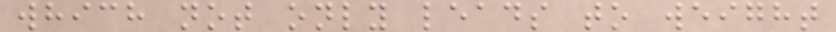which not only leads to weight
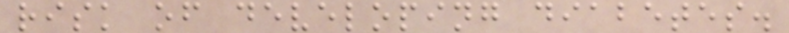risk of developing diabetes.
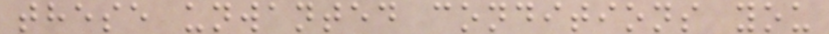these unwanted conditions you
